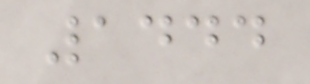1444
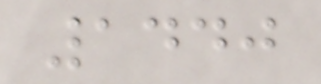1440
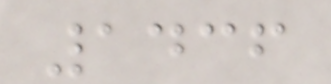1436
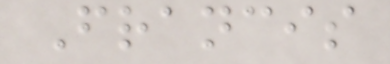Francis
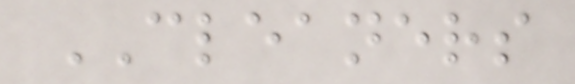CLEANERS
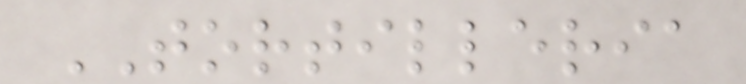TORTILLERIA
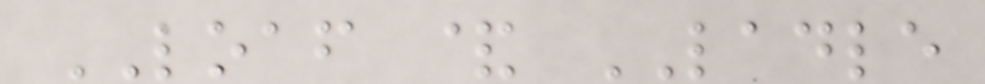LOAF & LADLE
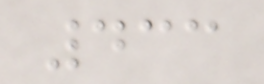433
